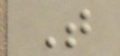T
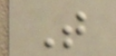T
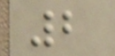2
